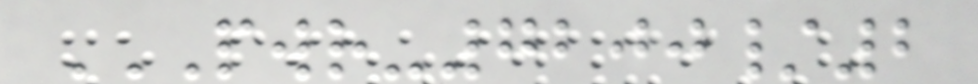PWR-7200/2
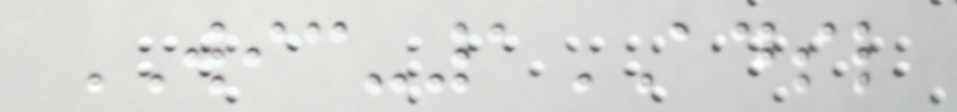WIC-1ADSL
